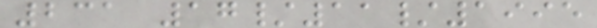231 17/11/1995
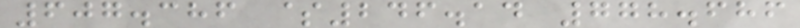607.386 $246.14 778.686
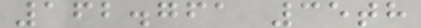162.761 35th
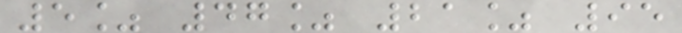5% 47% 21% 95
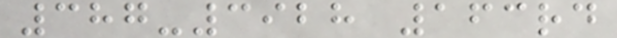387-3928 163rd
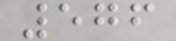576
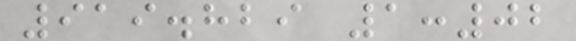919.829 1:02
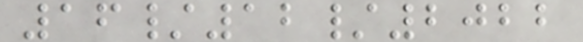16/12/2022
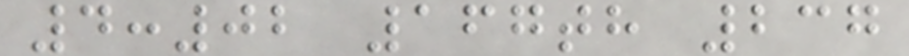4:02 167th 237
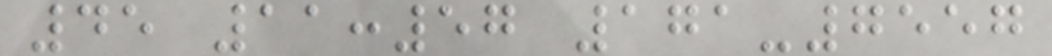45 11:57 171-7557
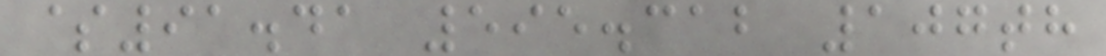$91.41 595.312 107th
